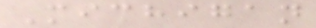Michigan
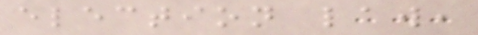election law,
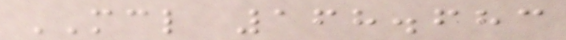MCL 168.683
